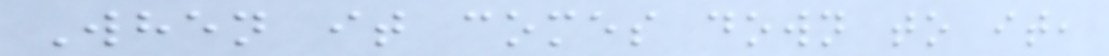When it comes down to it,
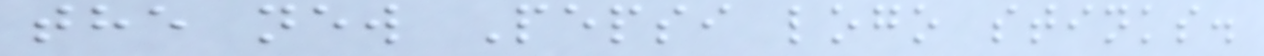the new Pepsi logo stinks.
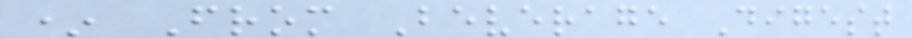* From Beverage Digest
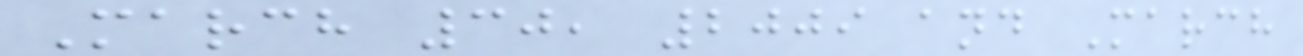March 30, 2009 and March
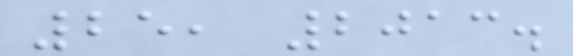25, 2013.
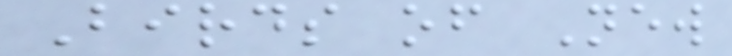Birds of New
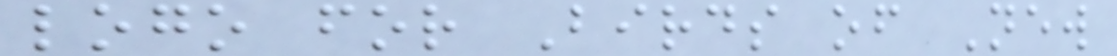logo for Birds of New
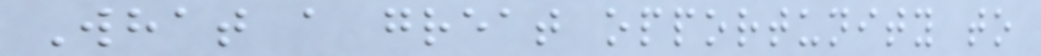What a great opportunity to
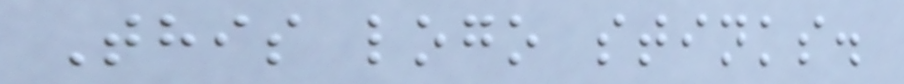This logo stinks.
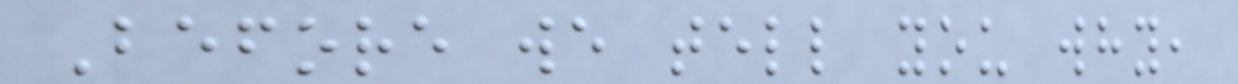Before we tell you why,
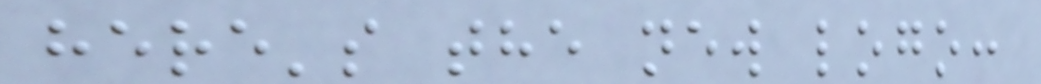here's the new logo:
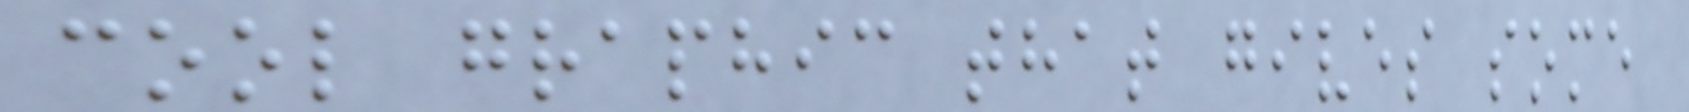cool graphic that gives some
